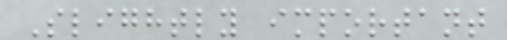Slightly important
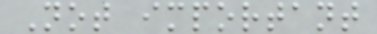Not important
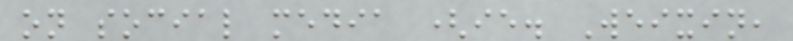on social media (ie. Weixin,
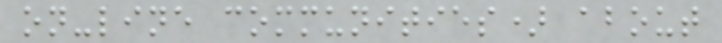on-line communities) about
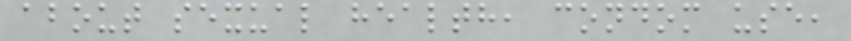about sexual health, condom use,
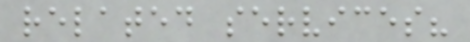related services?
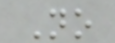No
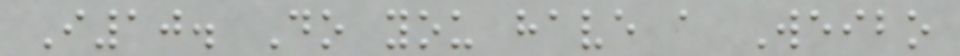I10. Do you have a Weibo
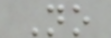No
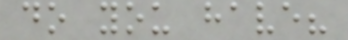do you have?
